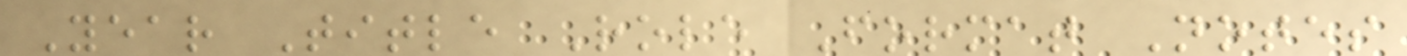Year Title Role Format Notes
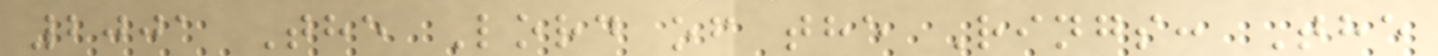2001 The Lord of the Rings: The
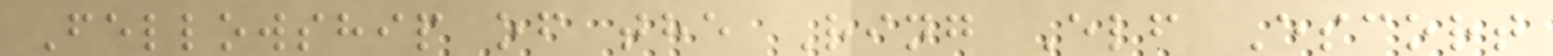Fellowship of the Ring Elf Escort
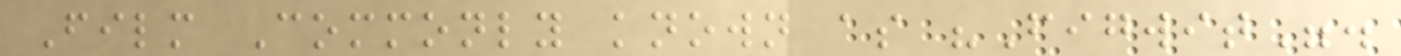Film Commonly known as "Figwit".
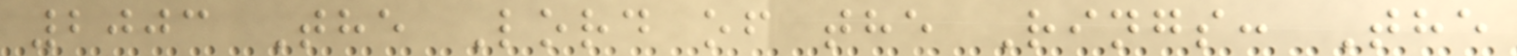2003 The Lord of the Rings: The
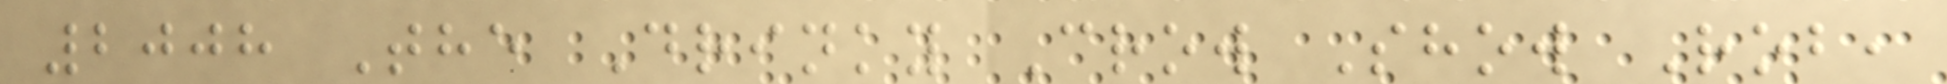2008 The Drinky Crow Show Rob,
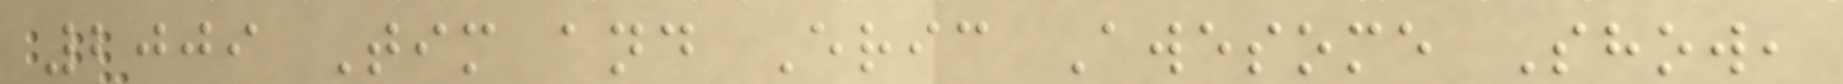2009 Tim and Eric Awesome Show,
